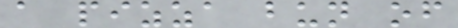a pizza bun of
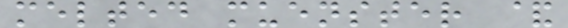melted muenster &
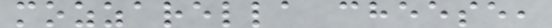mozzarella cheese,
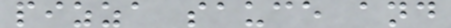pizza sauce and
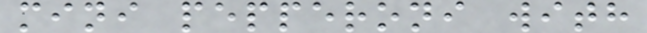mini pepperoni with
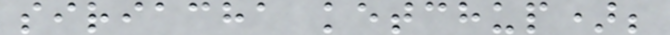siriacha ketchup);
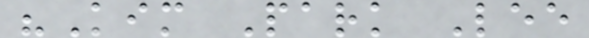"Kim Park Lee
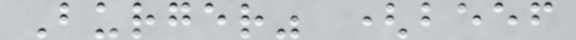Burger" (beef
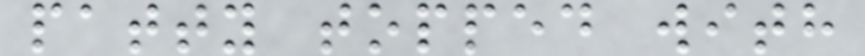patty topped with
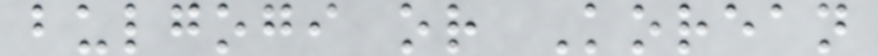bulgogi or Korean
